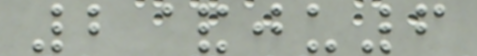2&ju6
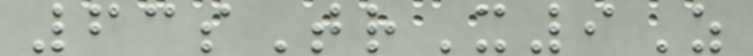63sTrX9Z
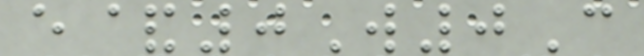e&0W0C
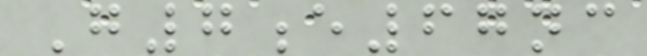G7e67nc
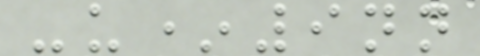-u*9nn
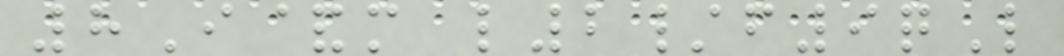8I&m l2/f9qL
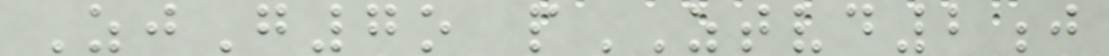ZjG7o pZTVD2j
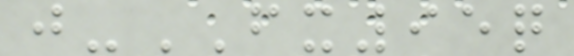j-FX95q
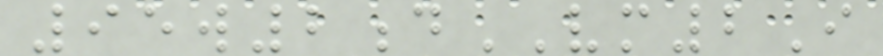95w2dVM2I
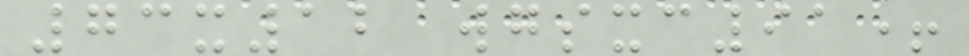73x12 wgsxc91+
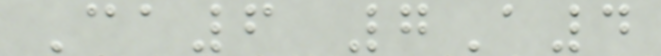Ca6 7A4
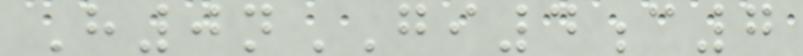H0nGI4c7
